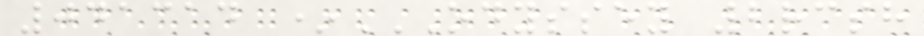041314 *ODYSSEY 2RCSH
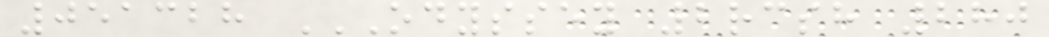051328 ODYSSEY 2RCSH 280
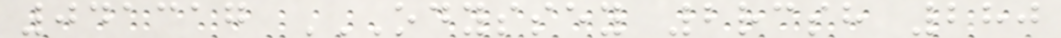041317 ODYSSEY 2RCSH 280
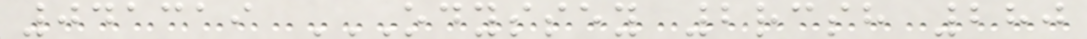041319 ODYSSEY 2RCSH 280
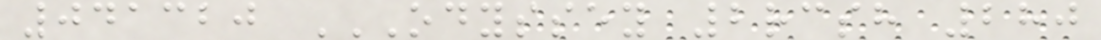041320 ODYSSEY 2RCSH 280
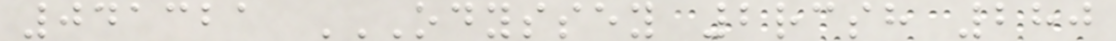041321 ODYSSEY 2RCSH 280
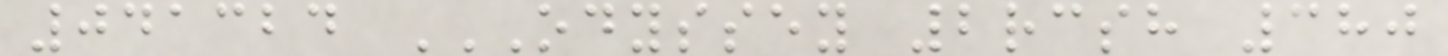041324 ODYSSEY 2RCSH 380
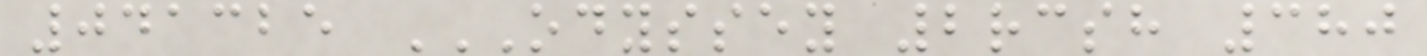041325 ODYSSEY 2RCSH 380
